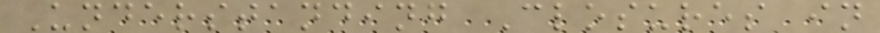Understanding Closures in
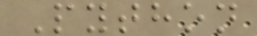Python
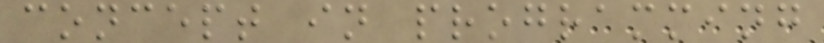concept in programming
